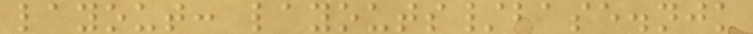layout: layouts/base.njk
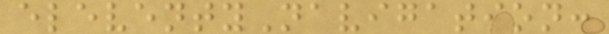eleventyNavigation:
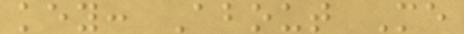key: About Me
